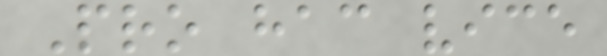Pro hac vice
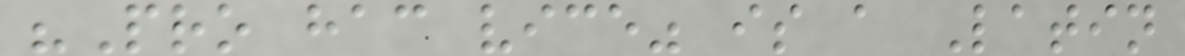"Pro hac vice" is a Latin
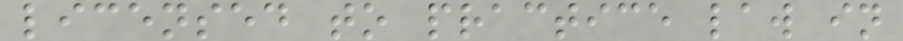licensed to practice law in
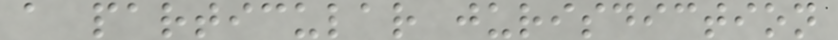a particular jurisdiction
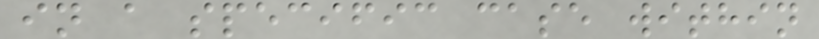in a specific case within
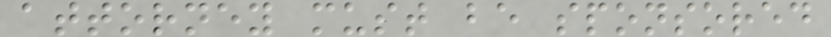attorney must be sponsored
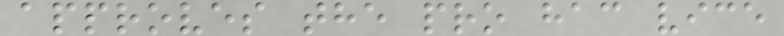approves the pro hac vice
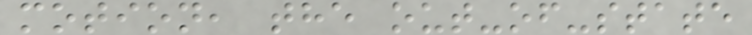motion, the out-of-state
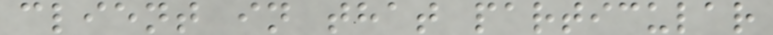client in that particular
